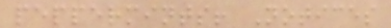peppermints! Notices
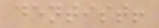dentist!
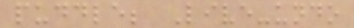puddle; Live-undo
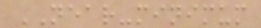NEAR-minimum
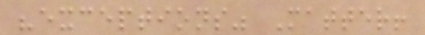"exceptions" Matter!
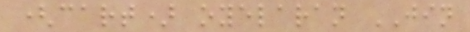(cart) oyelaran JIN
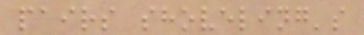pairs shoveling's
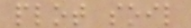plot soil
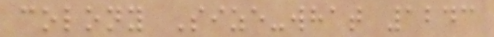colony Size-what 1243
